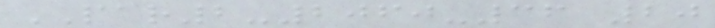PAR2-2060-36 20
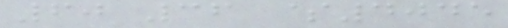60 36 $4045
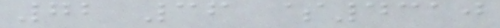72 36 $4310
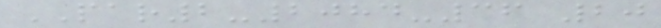PAR2-2084-36 20
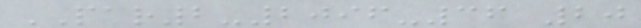PAR2-2096-36 20
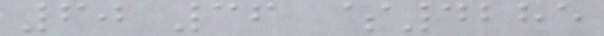60 36 $4285
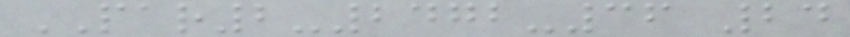PAR2-2472-36 24
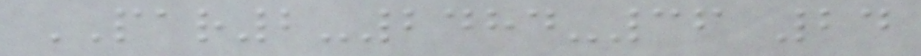PAR2-2484-36 24
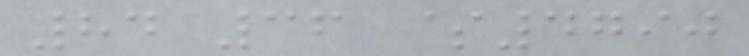84 36 $4790
